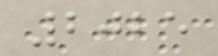2025
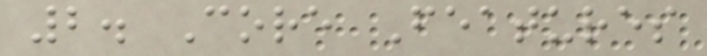2. Core Features
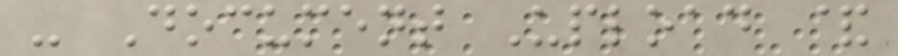- Document Upload &
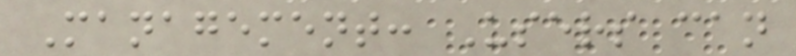Management: Users can
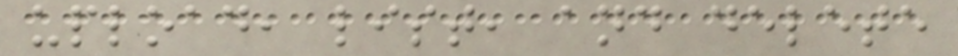upload, list, and delete
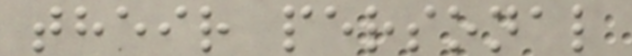their personal
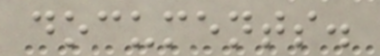documents.
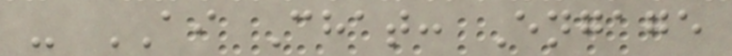- AI Chat: Engage
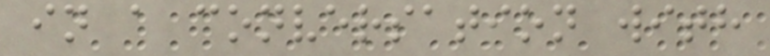in a conversation with
